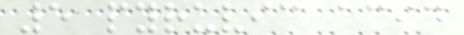5 pyruvic acid
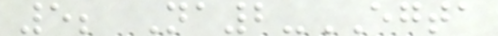5; Na2-EGTA
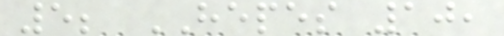5; HEPES 10,
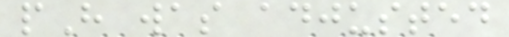pH was adjusted
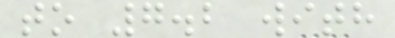to 7.2 with
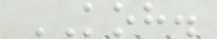KOH.
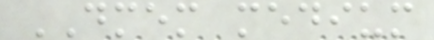DMEM medium
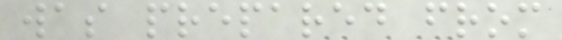was prepared from
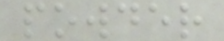powder
